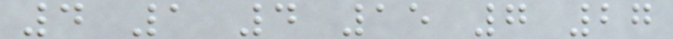4 1 4 15 7 27
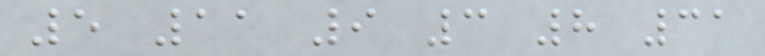5 11 9 3 8 31
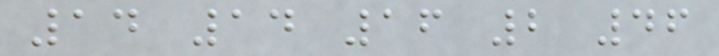14 14 16 2 46
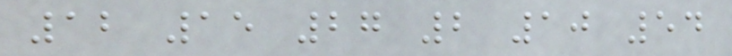12 15 27 2 10 54
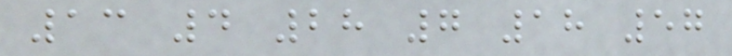13 4 28 7 18 57
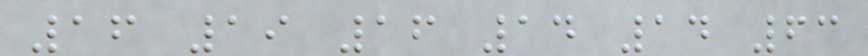16 19 16 14 14 63
